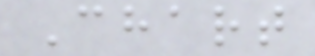Chart
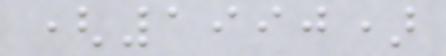(1990)
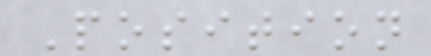Position
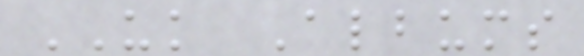UK Albums
